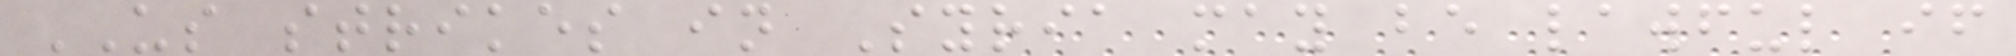US strikes in Syria may be lawful if
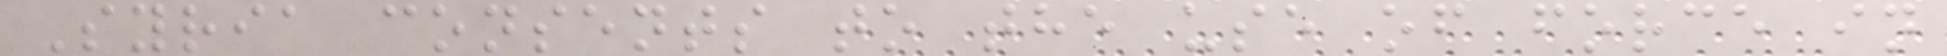Syria consents to the use of force in
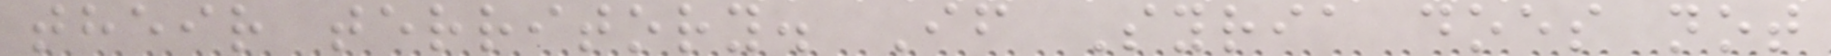their territory. If Syria does not
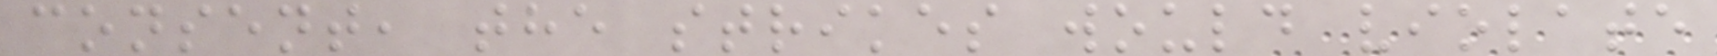consent, the strikes would violate
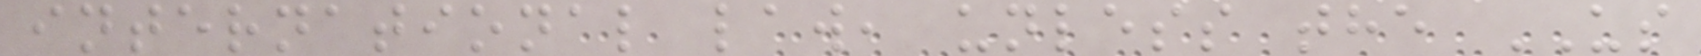international law, unless the US
